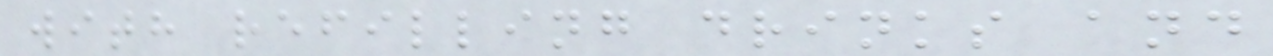with refilling drinks and
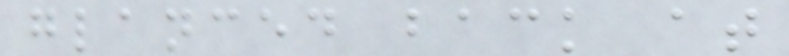glanced back at
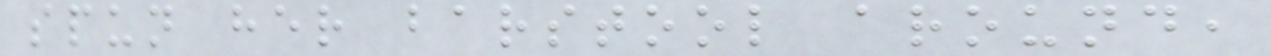spun her barstool around,
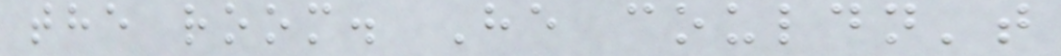the room. He couldn't
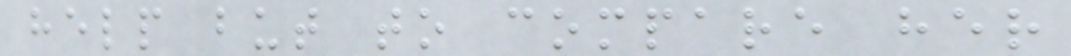help but to compare her
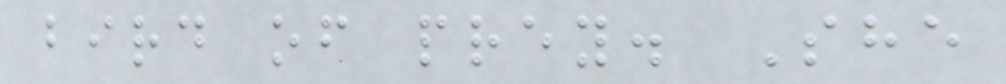bird of prey. She
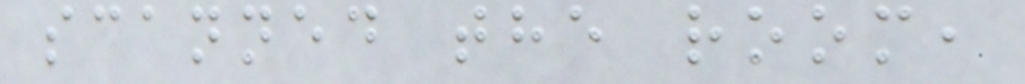scanned the room,
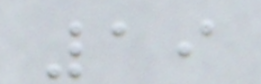19
